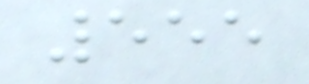555
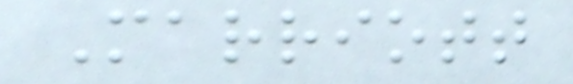Marriott
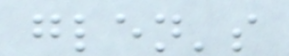glen's
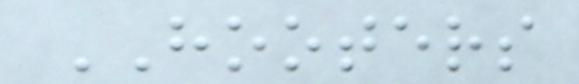HOOTERS
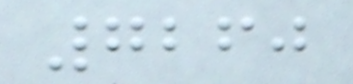7260
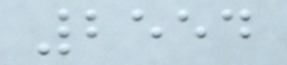2554
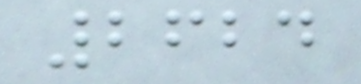2624
